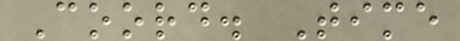Coord. Time
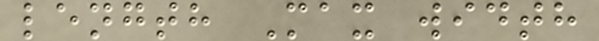length Max width
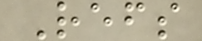Refs
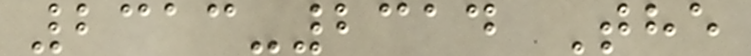2313-2314 The
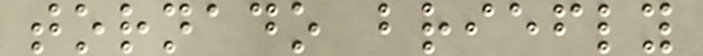tornado briefly
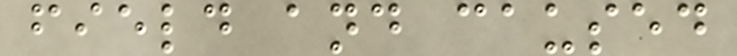field and caused
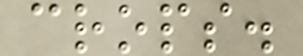crops.
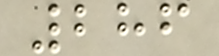286
